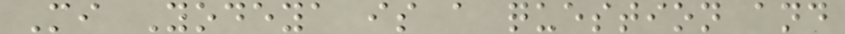Mi Yodeya is a question and
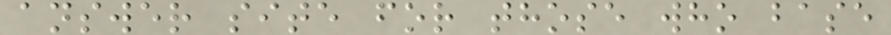answer site for those who base
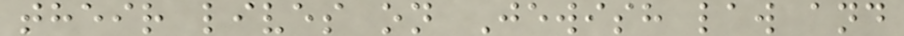their lives on Jewish law and
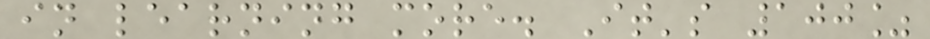in learning more. It's 100%
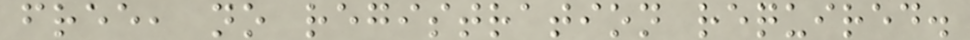free, no registration required.
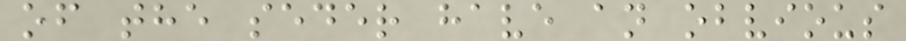of the seder have an obvious
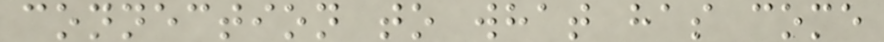connection to what has come
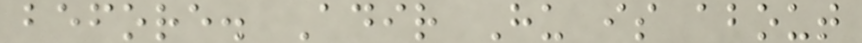before. Adir Hu is about
